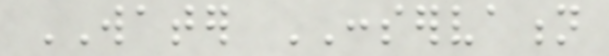WATER CONSERVATION
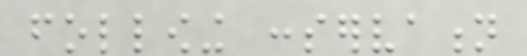following conservation
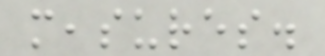measures.
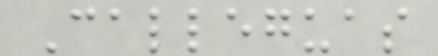Calleguas
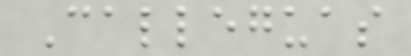Calleguas
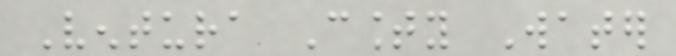Ventura County Water
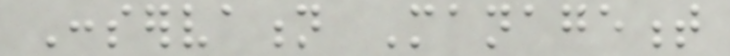Conservation Management
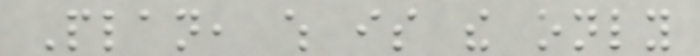Plan, which is the only
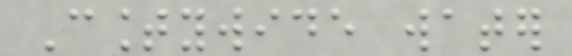Countywide water
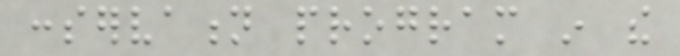conservation program in the
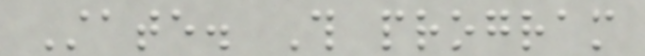State. This program
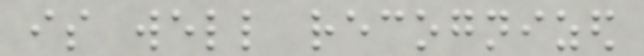is well recognized
